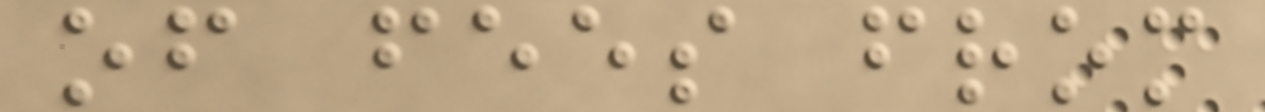of fees from
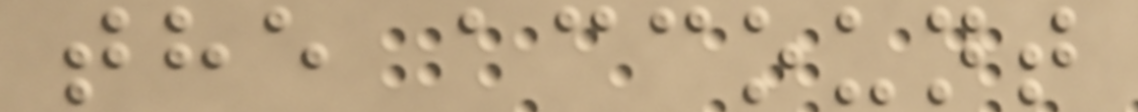the account
